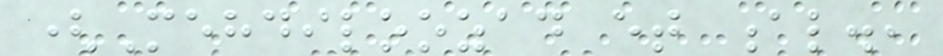(Mehdiloozad et al.,
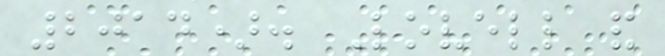2014). Lovell and
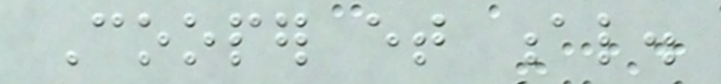Cooper et al.
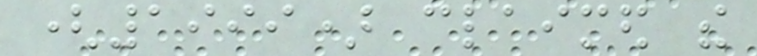(1999) claimed the
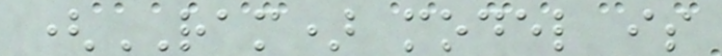(RAM) model is
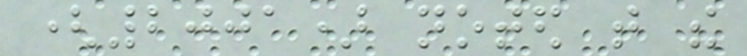(2001) noted that the
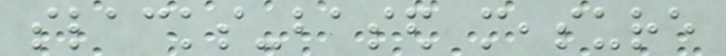slacks-based measure
